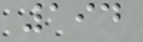194
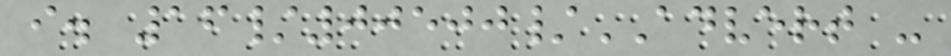i. 16/00500/ADVERT -
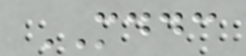MDDC
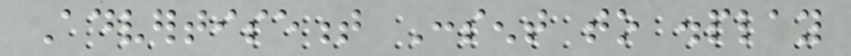Advertisement Consent to display
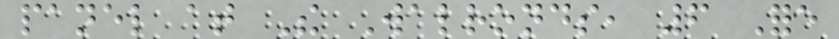panel at The Walronds, 6 Fore
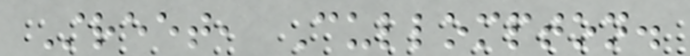Street, Cullompton.
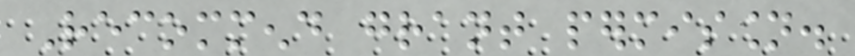Recommend grant permission.
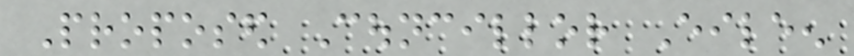Proposed Councillor Eileen
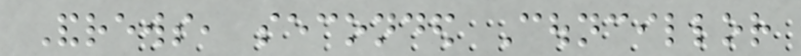Andrews, seconded Councillor
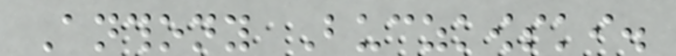Anthony Buczkowski.
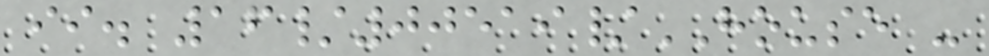ii. 16/00519/HOUSE -
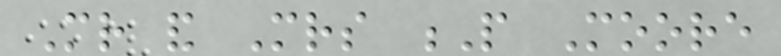Mr and Mrs P Moore
